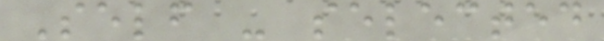Self - selected
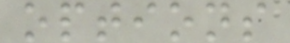options
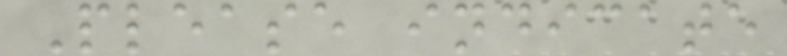Please indicate
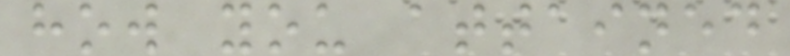how you attained
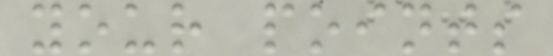your points
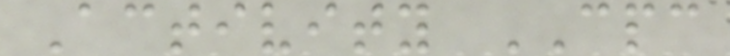Activity CPC
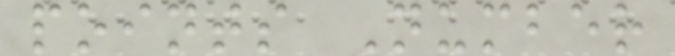points Number
